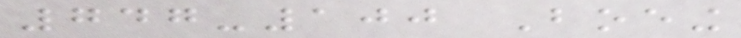747-100 Boeing
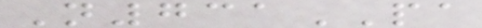N731PA
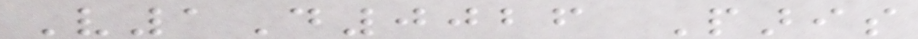V1D0026 Paris
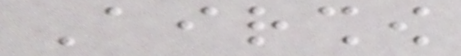Airshow
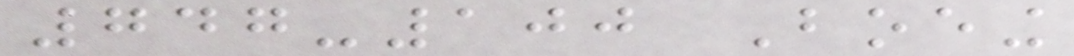747-100 Boeing
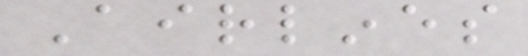Airlines
